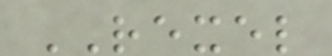REXEL
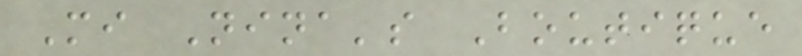Mi Nina's Boutique
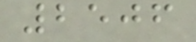2506
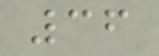36
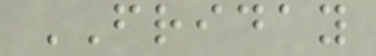FRIDAY
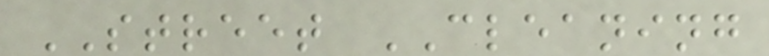STREET CLEANING
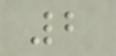2
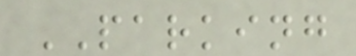PARKING
